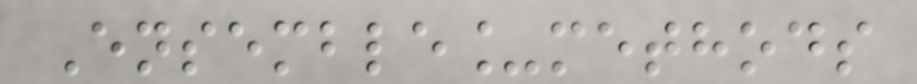Ensemble_methods
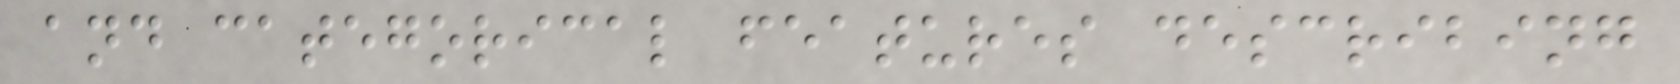and categorical features describing
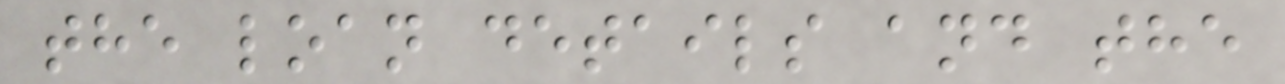the loan details and the
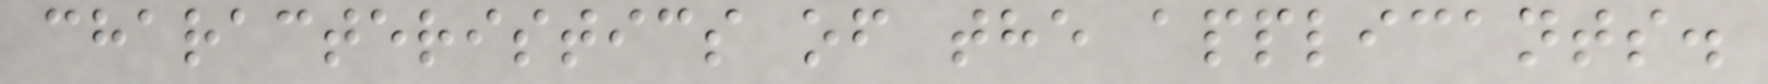characteristics of the applicants.
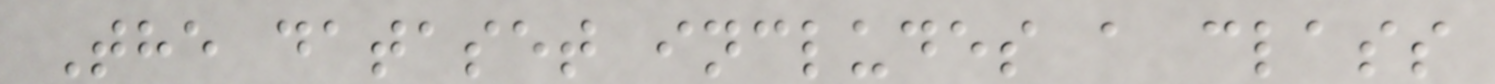The dataset includes a class
